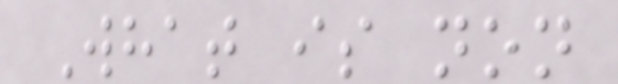What is non
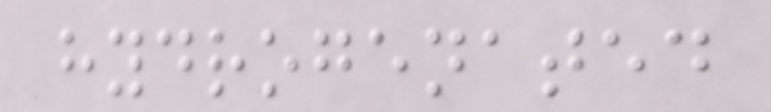hydrogenated
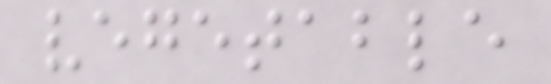vegetable
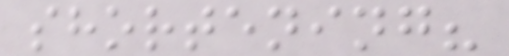shortening?
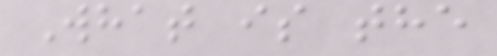What is the
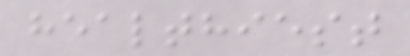healthiest
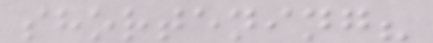shortening?
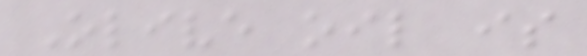Olive oil is
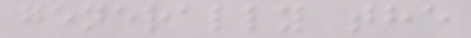generally the
